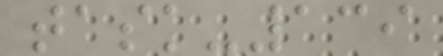task-139
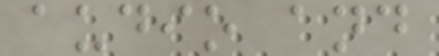audio and
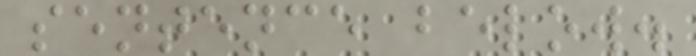sentence below.
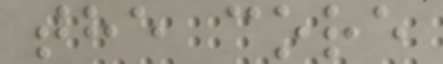the core
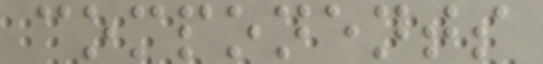components
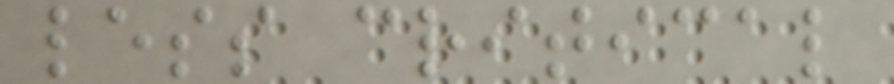less critical
